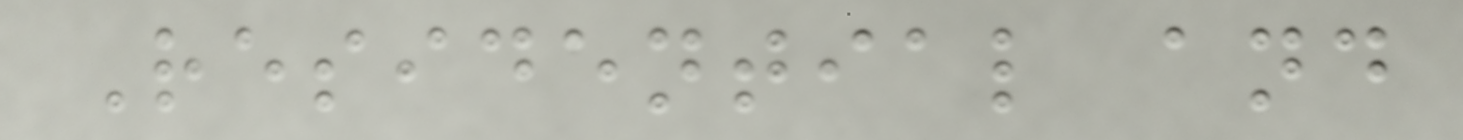Residential and
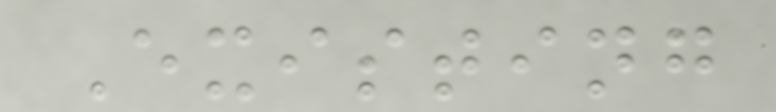Existing
